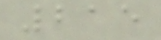215
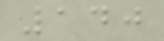140
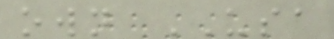own USA
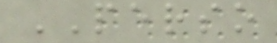PERSO
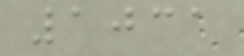1031
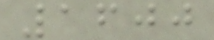1600
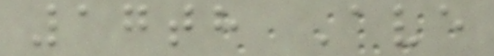17th Ave
